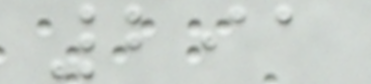291
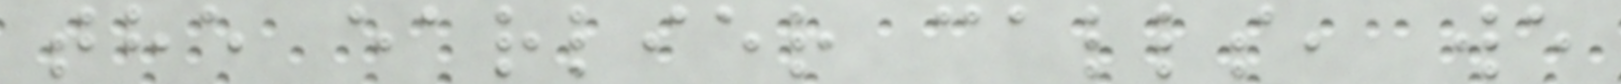the earlier calls, we
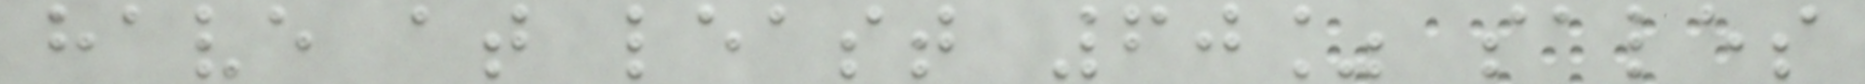have at least 60% sales
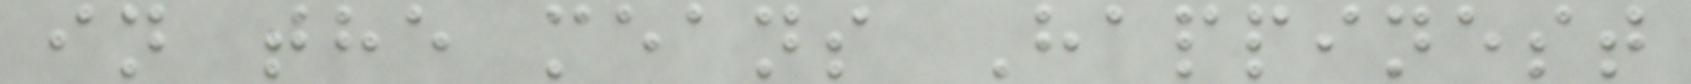in the means Happinest
